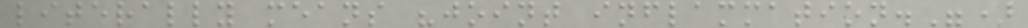literally means "joint inflammation.")
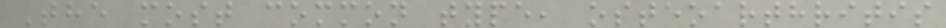The most common type, osteoarthritis
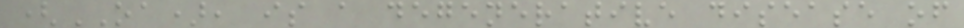(OA), is a degenerative disease of
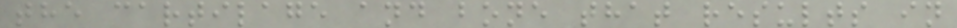the cartilage and bone that results in
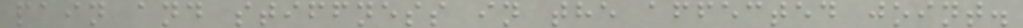pain and stiffness in the affected joint.
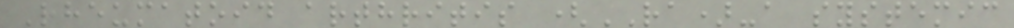Rheumatoid arthritis (RA)-a systemic
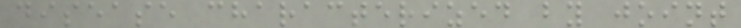disease characterized by joint
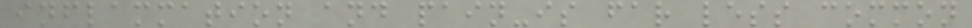inflammation and pain-is far less common
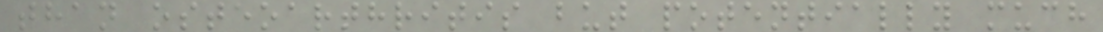than osteoarthritis but potentially much
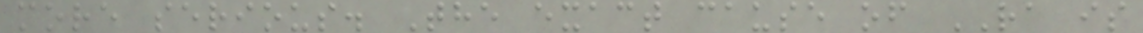more serious. The exact cause of RA is
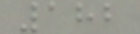182
